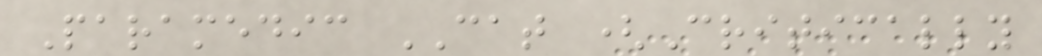Paramedic CAT (Critically
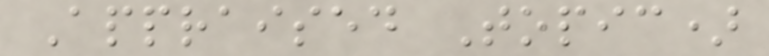Appraised Topic)
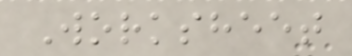Worksheet
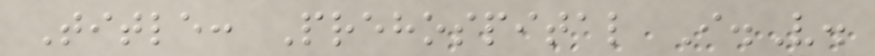Title: Prehospital I.V.
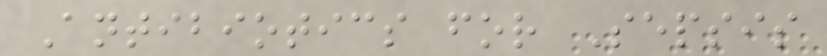Antibiotics for Sepsis
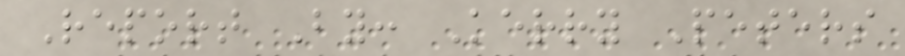Report By: Kerry Peters
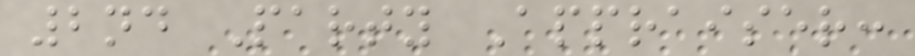2nd Party Appraiser:
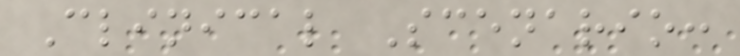Clinical Scenario:
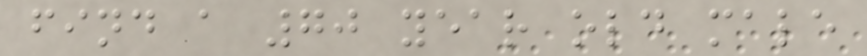find a 70 year old male
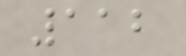112
